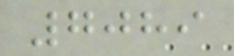7089
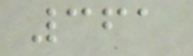361
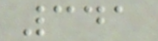341
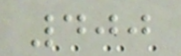400
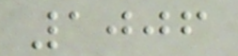1006
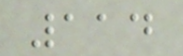114
